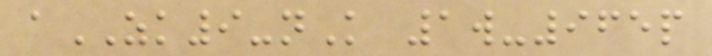aZK9-nK 1w-965p
